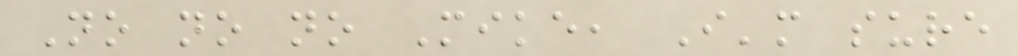No no no Mike, I'm sure
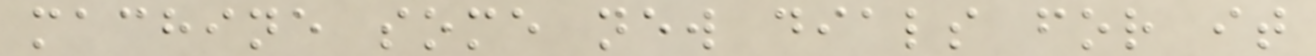machine some new dials for it
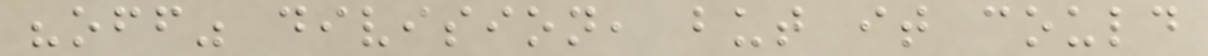"off" division, but it could
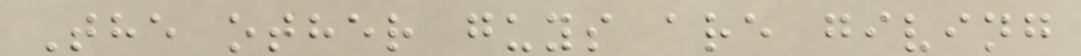The other guys are giving
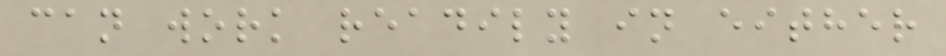can work readily in either
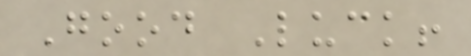Good Luck!
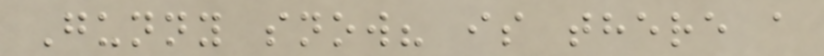Gunny snow? is there a
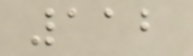112
